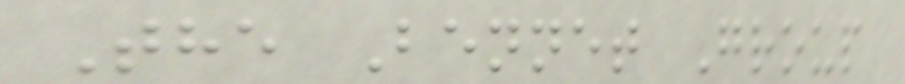The Bennet Group
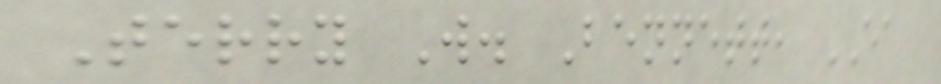Terry W. Bennett, EA
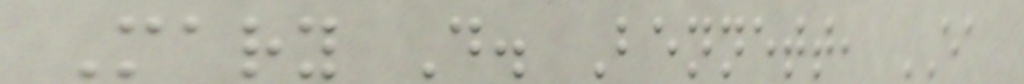Mary D. Bennett, EA
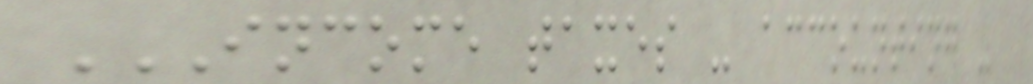INCOME TAXES - ACCOUNTING -
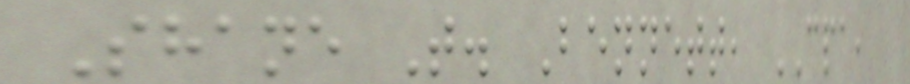Shane T. Bennett, CPA,
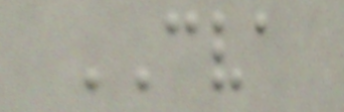CVA
